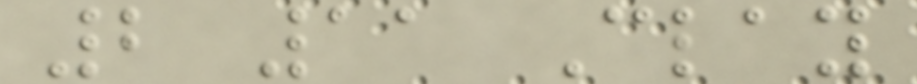2 11 Clay
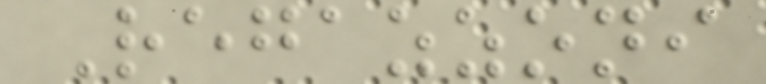Regazzoni
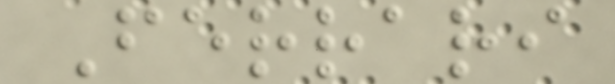Ferrari
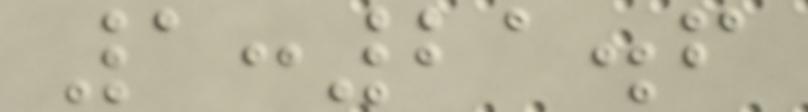1:21.6
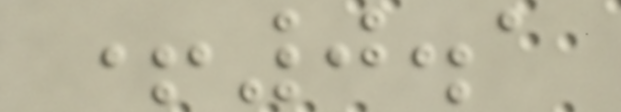+0.1
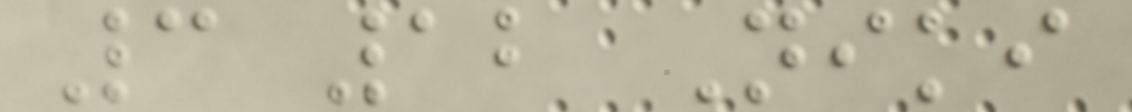3 12 Niki
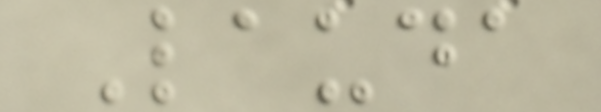Lauda
